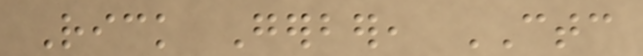Rick Gerber, CTC
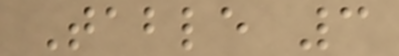Table 3
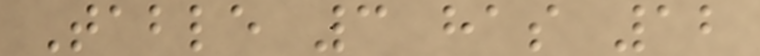Table 3 has 12
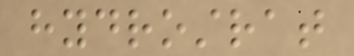hydrostrat
